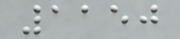1150
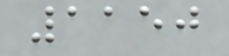1150
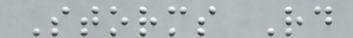Storms Rd
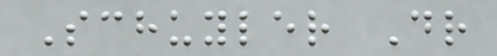Schuyler Dr
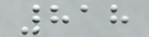818
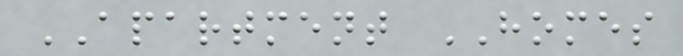APARTMENT HOMES
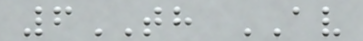6TH AV
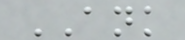ANK
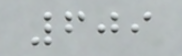609
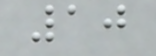10
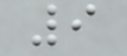9
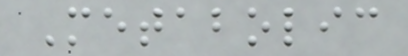Metabolic
